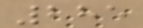285
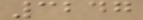3247
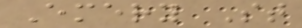Emery St
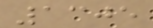1305
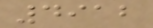4912
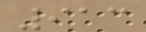913
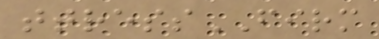ttressFIRM
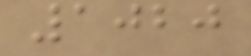1020
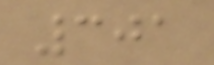301
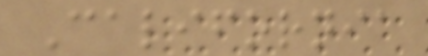California
